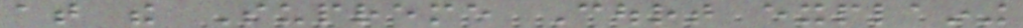at the Supreme Court explaining
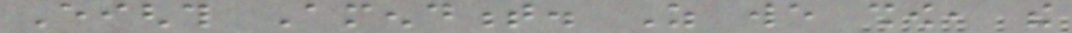Eighth Amendment. As we show, the
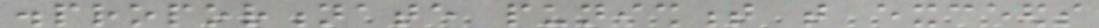disproportionate punishment that exceeds
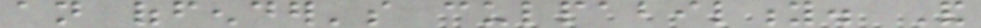an offender's culpability. And
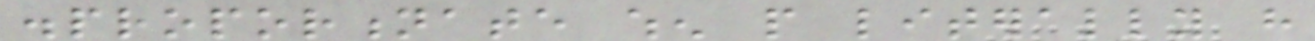disproportionate when people literally have
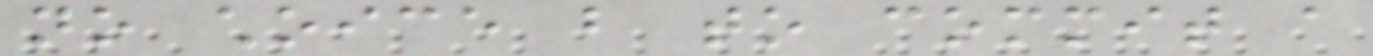no choice but to commit a
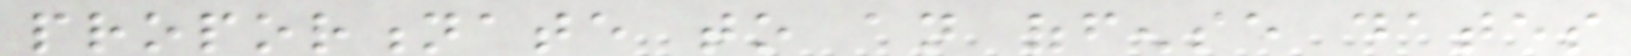proportionate to an offense dates
